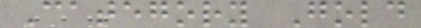Category Gold
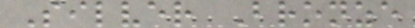Silver Bronze
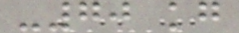-70 kg
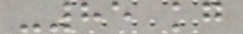-85 kg
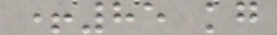+85 kg
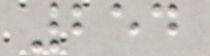254
